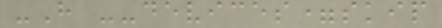-H --devices=skip
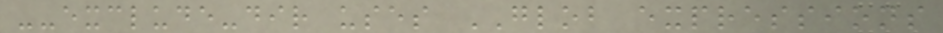--exclude-dir uses GLOB expressions
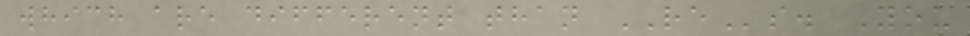which are different than REs. You
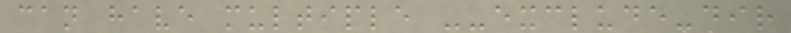can have multiple --exclude-dir
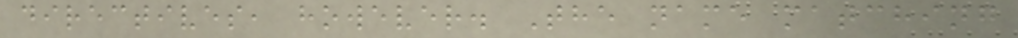directives, however. The name matching
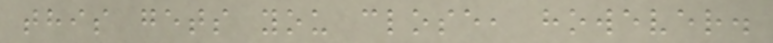this gets you close, however.
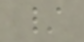/
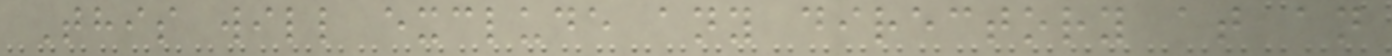This will exclude any directory at an
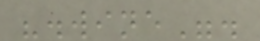".wine".
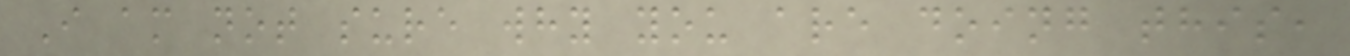I am not sure why you are doing this,
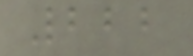222
